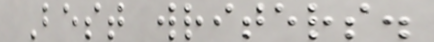Best writers.
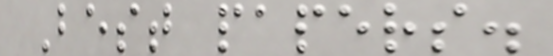Best papers.
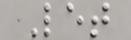Let
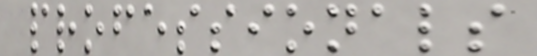professionals
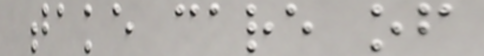take care of
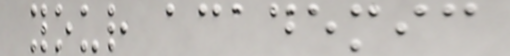your academic
